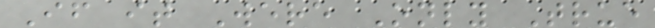If it Were Only True
